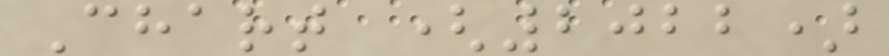Chart (2022)
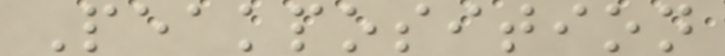Peakposition
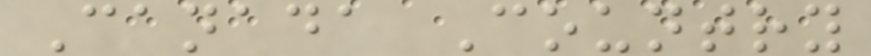Canada Country
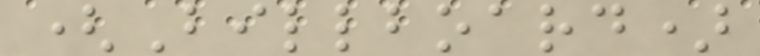(Billboard)
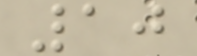10
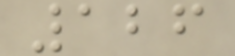126
